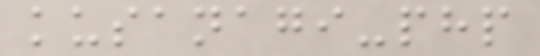kusanagi-php
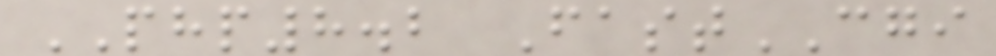PHP8.2 FastCGI
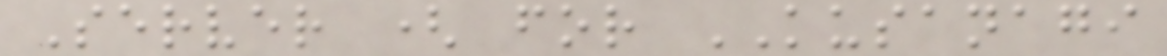Server ( for KUSANAGI
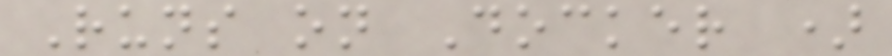Runs on Docker )
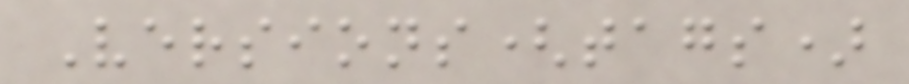Versions(tags)
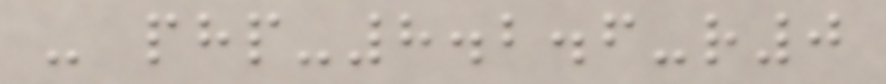- php-8.2.6-r0
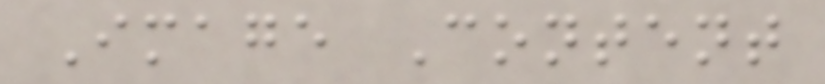Image Content
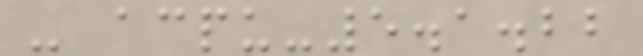- acpu-5.1.22
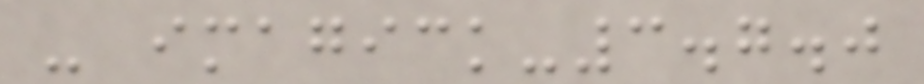- imagick-3.7.0
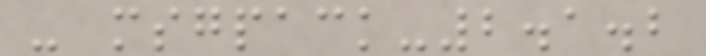- msgpack-2.1.2
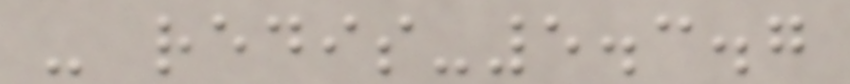- redis-5.3.7
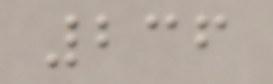236
